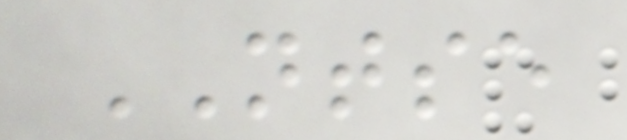NTSE
